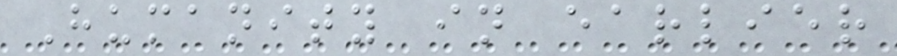Humanity in earlier
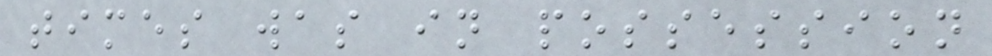times was in possession
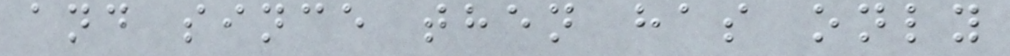and since then has only
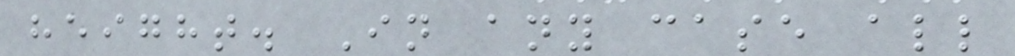height. In any case all
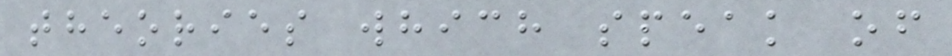theories which speak of
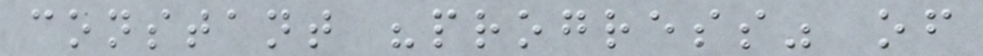constant "progress" of
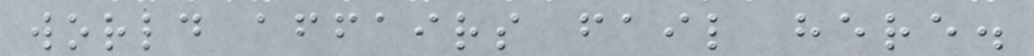world affairs fail here.
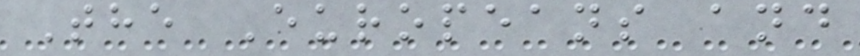The Europeans and
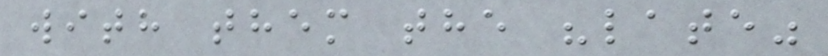with them the "late"
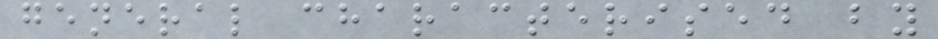general characterised by
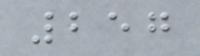257
